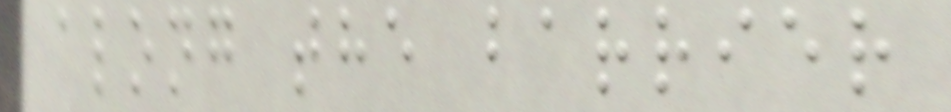along the barrier
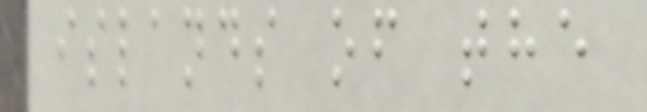islands of the
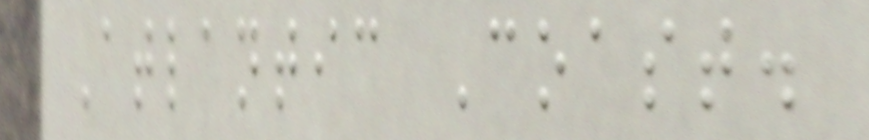Atlantic Coast.
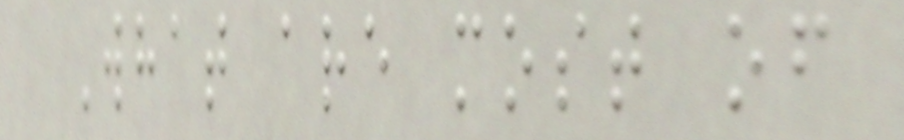What are most of
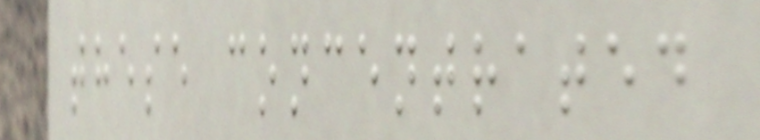these concentrated
